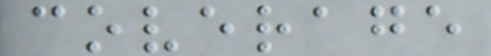coverage
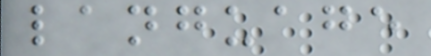language
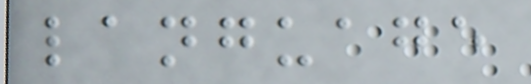language
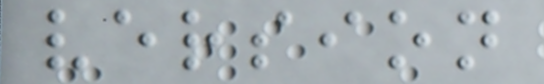version
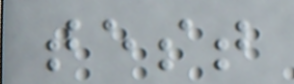test
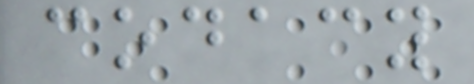codacy
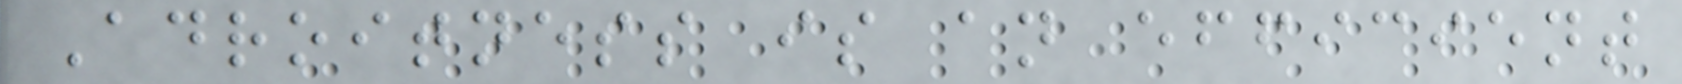Adroitness is an efficient
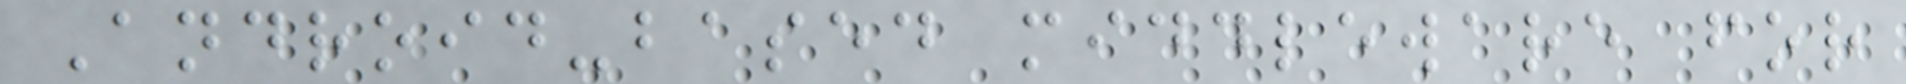Android-based middleware for
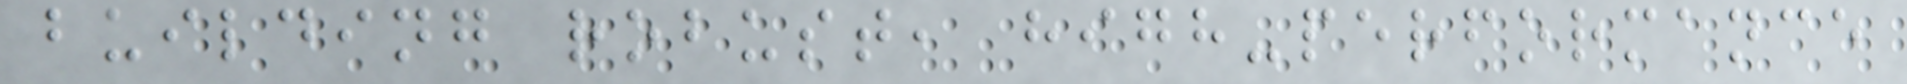building robust, high-performance
